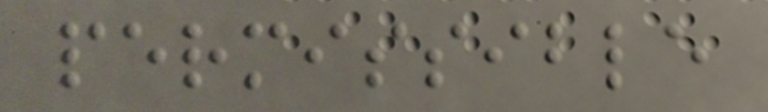permissible
